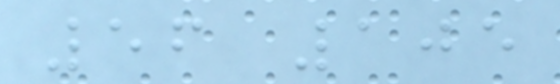56 105
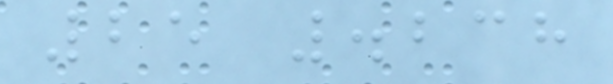25 .238
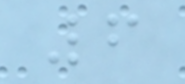6
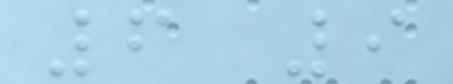6 9
